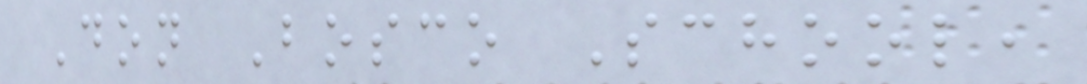Don Bosco School,
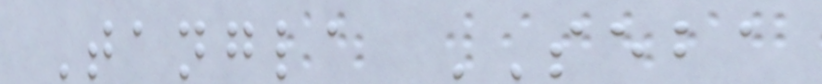Tangla SEBA
